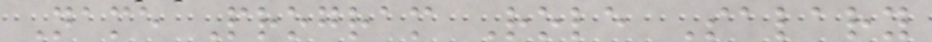Name Program Role Salary
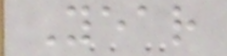Year
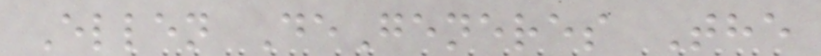Ellen DeGeneres The
